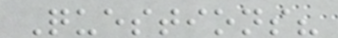Questions?
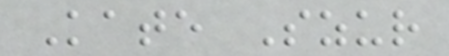Kate Szur
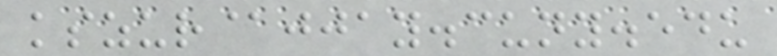kszur@jjay.cuny.edu
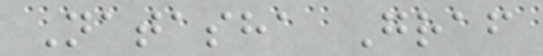Natasha Graf
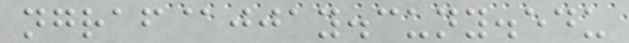ngraf@jjay.cuny.edu
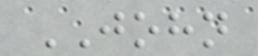JOHN
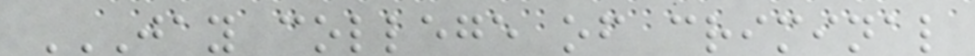JAY COLLEGE OF CRIMINAL
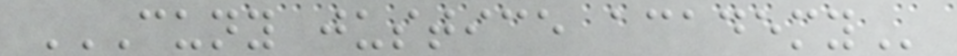CUNY JUSTICE ACADEMY
